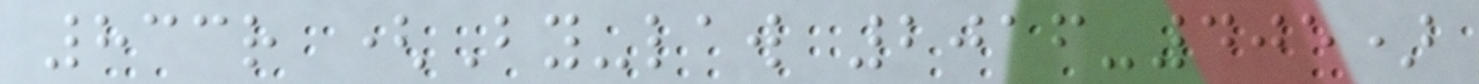833r (By-law 2016-405)
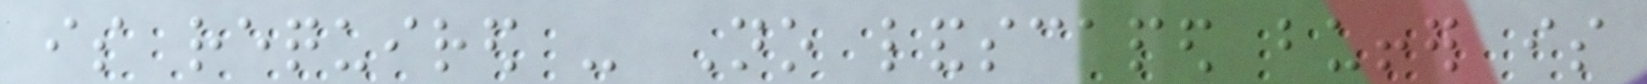is required - No landscaped buffer is
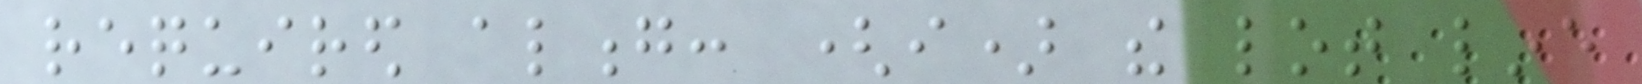required along: (i) the lot line
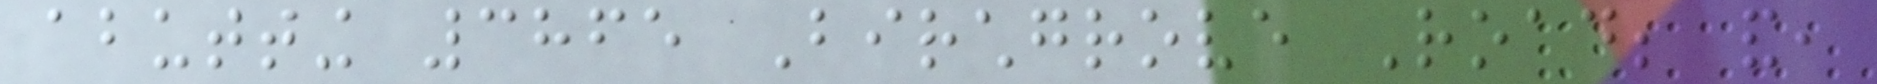abutting 3865 Birchgrove Road; and,
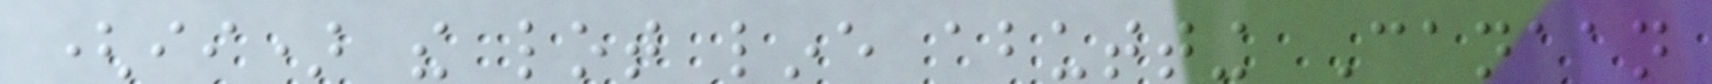(ii) the lot line abutting Canaan
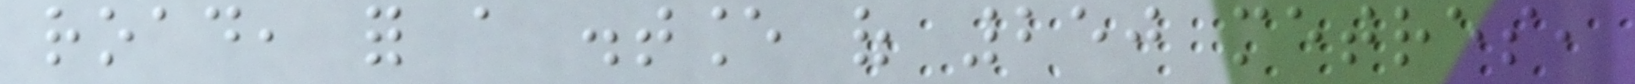road, for a distance of 250 metres,
